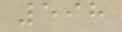598
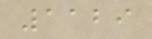1129
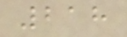218
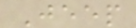Jeep
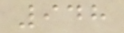948
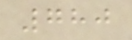780
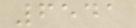6541
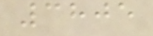3805
